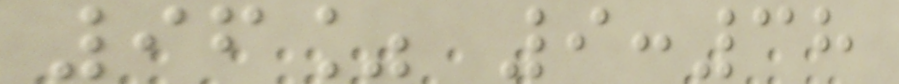96% 9:38
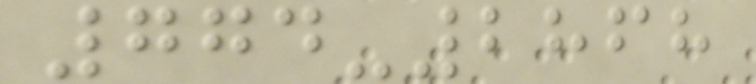774-2868
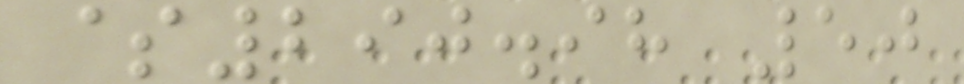$290.98 50
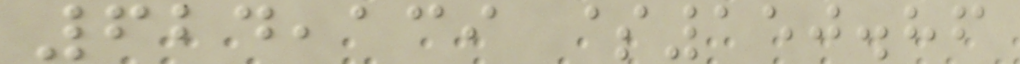624,139 $150.86
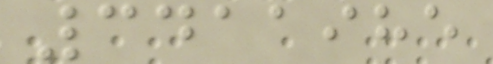3411985
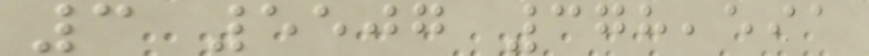3 5507 378,591
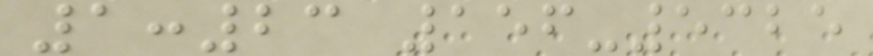1:23 156-5325
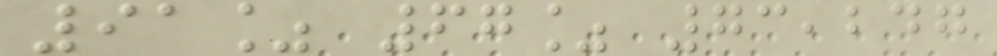91% 67% 73,247
